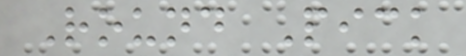Round Pick
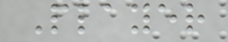Player
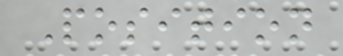Position
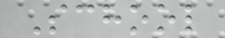School
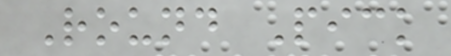Round Pick
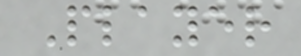Player
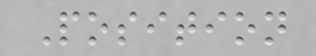Position
